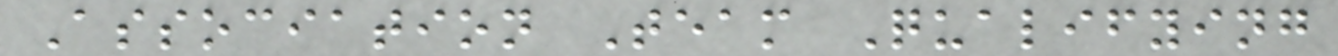Association Team Qualifying
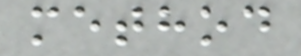method
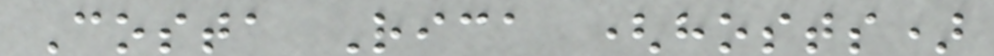Costa Rica (hosts)
